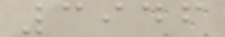3946
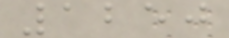1250
